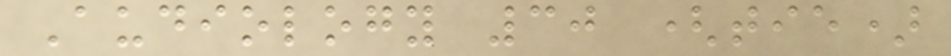Audiology 30 (tie)
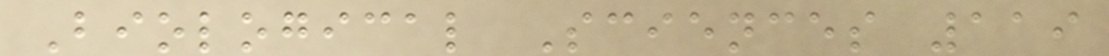Biological Sciences 119
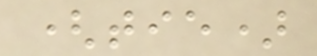(tie)
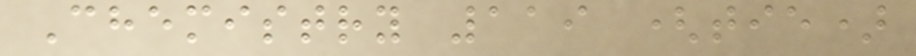Chemistry 119 (tie)
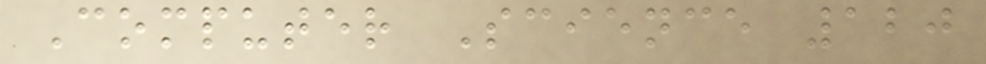Computer Science 120
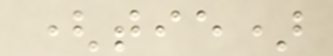(tie)
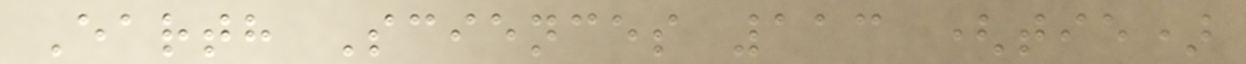Earth Sciences 113 (tie)
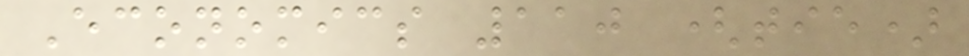Economics 110 (tie)
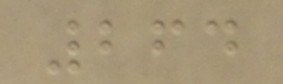264
